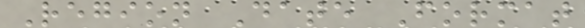Region Date Format
